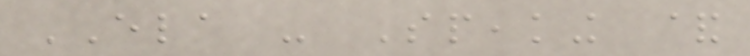ELA - Speaking &
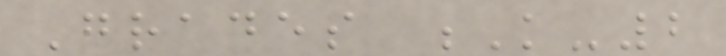Grades K-2
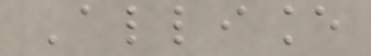Alliance
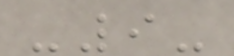-9-
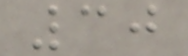30
